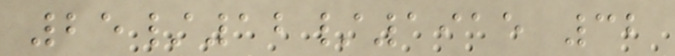25/12/1915 32
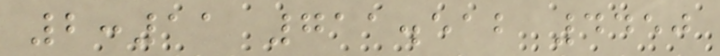2:11 711.512 4450
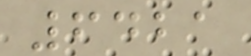6421
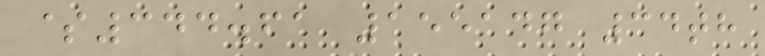$344.61 155147 34th
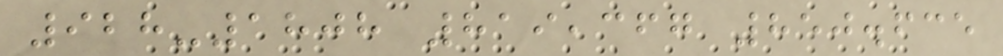928-1808 819,367 850.635
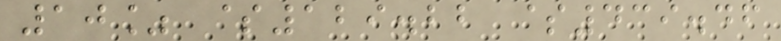10% $129.22 $439.46
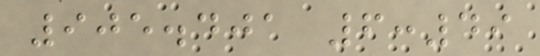905.401 6:49
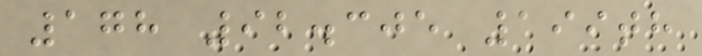178 92.305 199th
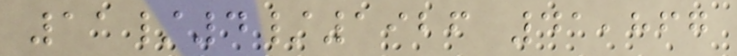11/4/1926 41,867
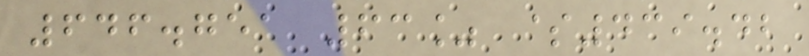646.751 63% $439.42
